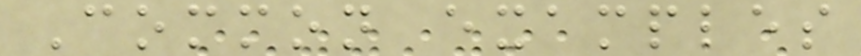Common examples
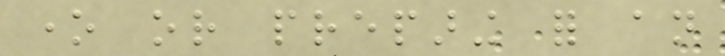one or preparing for an
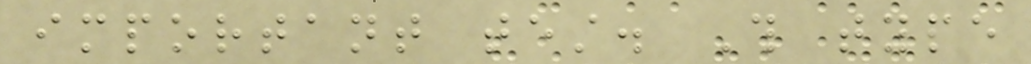important test. This type
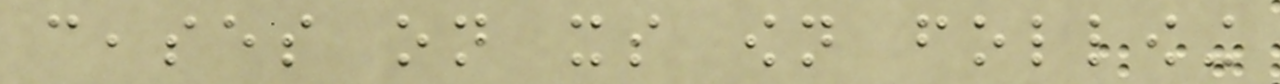ceases on its own following
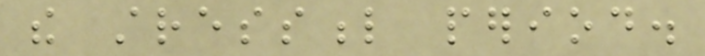the stressful period.
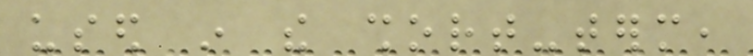used in the short-term,
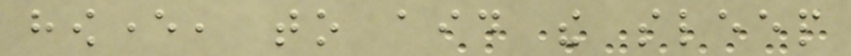however, to aid the sleep
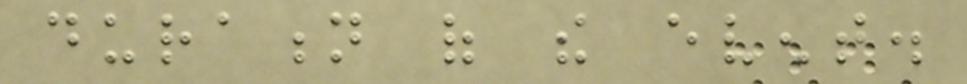duration of the event.
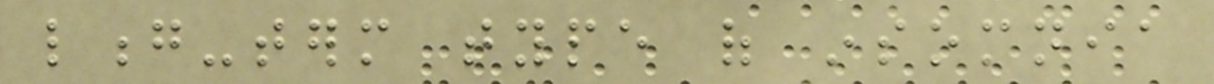long-term type of insomnia
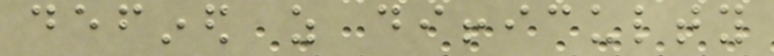defined as difficulty
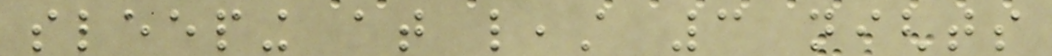sleeping at least 3 nights
